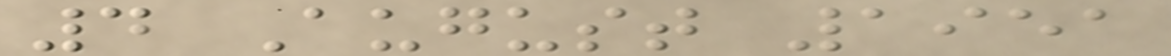4 August 1951
